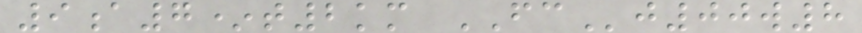9a7*t2km FCj00w8
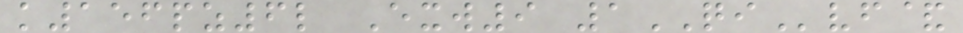k156pz6l Exw9 1QIvf&
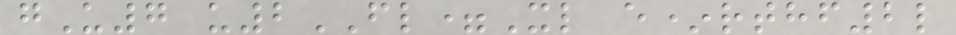gU7 u2FL=Xl e*rthf2l
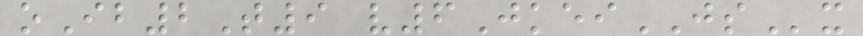oIb2T9 v6JkeiJSx
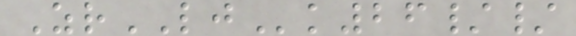ZrLJk26//
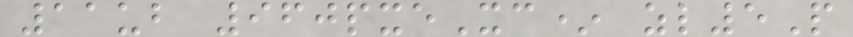11ub 960pxeXc* zl5P
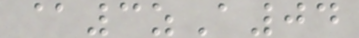@3zA04
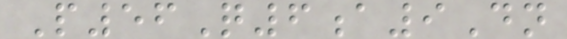P56Q6a9Dn
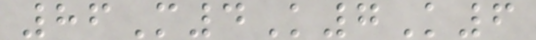86M4K7K6
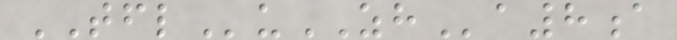TFLuZHa8a
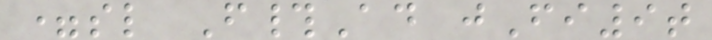=sl F#Ad jFi9t
